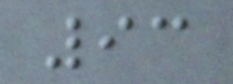93
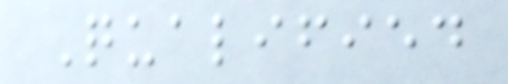Qualified
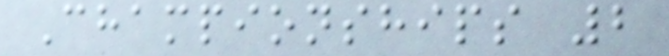Championships 2
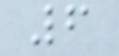6
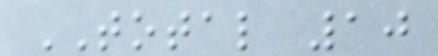TOTAL 10
